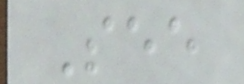See
